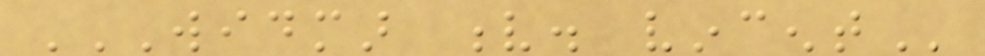WIDMAR V. VINCENT
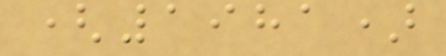(1981)
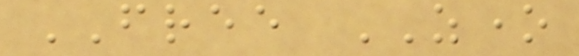FREE ZONE
